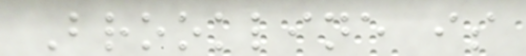Brookline is
